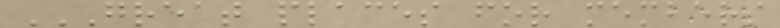GREAT PLACES FOR MEMBERS
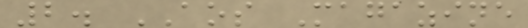2. AOS Magazine
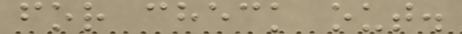for check out.
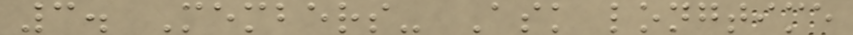3. Members- Ask longtime
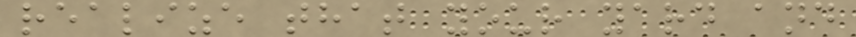realize that your yard and
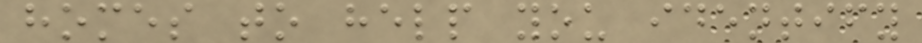homes to help you identify
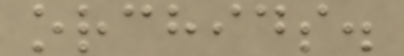orchids.
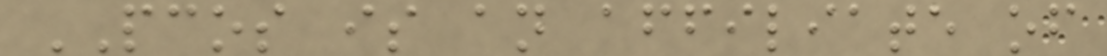PCOS is an affiliate of
